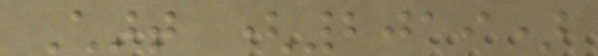Chart (2019)
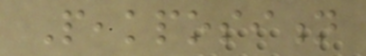Peakposition
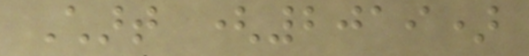Chart (2019)
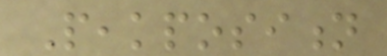Peakposition
